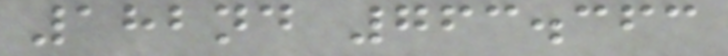182nd 763.363
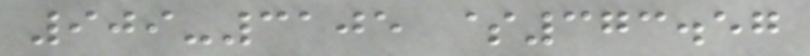909-3105 $373.57
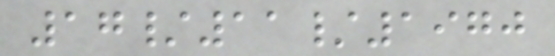17/11/1970
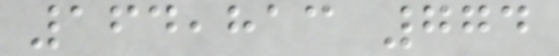164,813 774
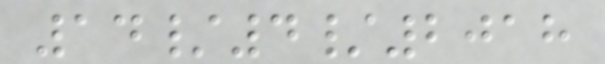14/4/2018
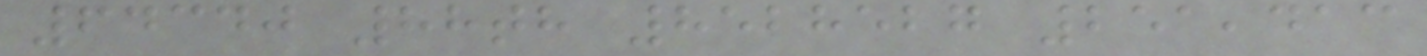64340 88th 8528527 251,413
